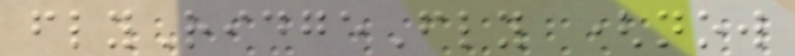flyRidgeFly (now
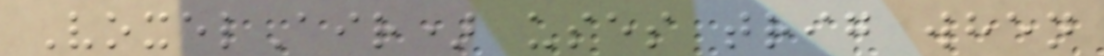VoxelAir) uses trig when
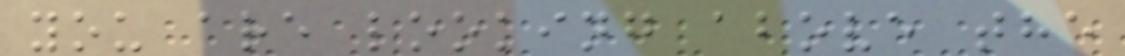you are looking above the
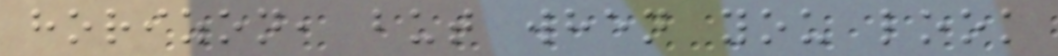horizon, but when you look
